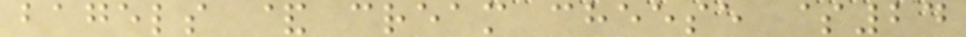bagels & cream cheese $24
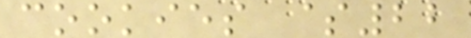cookies $22
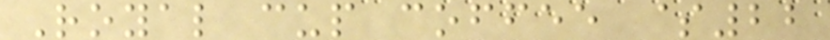Royal cup coffee $22
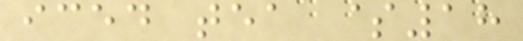iced tea $18
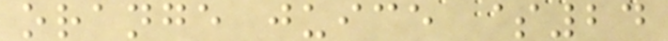orange juice $24
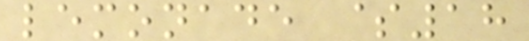lemonade $18
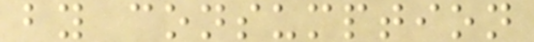by consumption
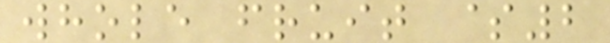whole fruit $2
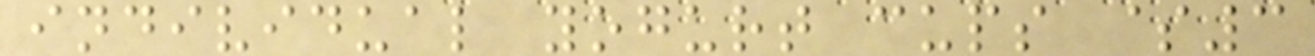individual yogurt cups $3
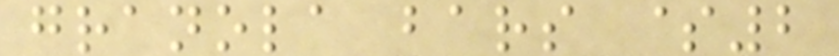granola bars $2
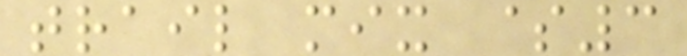trail mix $3
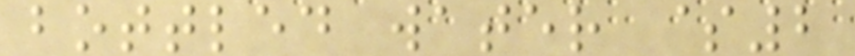bottled water $2
